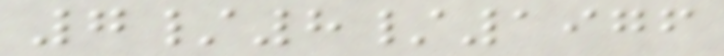7/8/1976
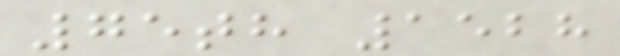75th 1528
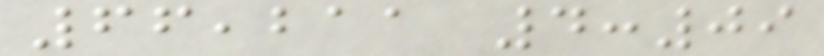66,211 4:09
